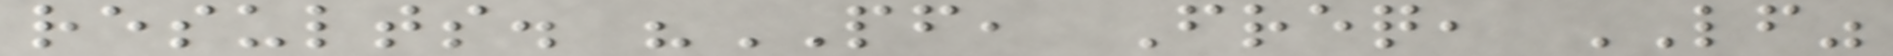results. "PF, Freq, LF"
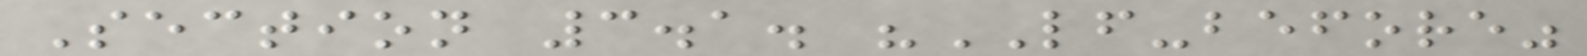Section 3.1. "LF-before"
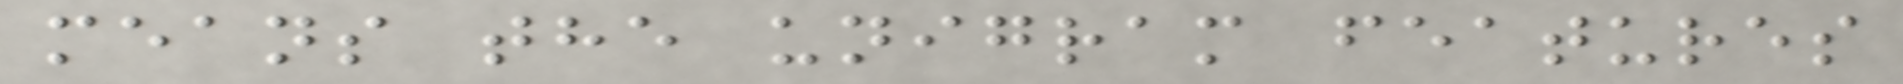means the unigram features
